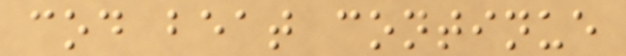cod beat continue
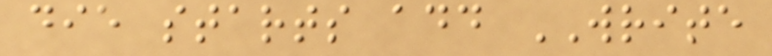die starts add WRITE
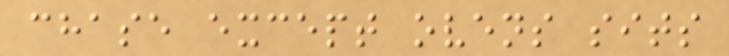chase except ovens sits
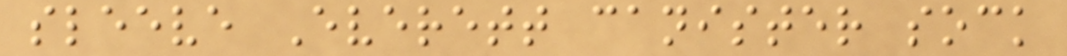sleeve Everett canister sock
